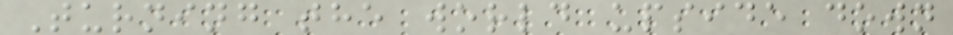Turning the world upside down
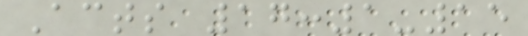Acts 17:1-15
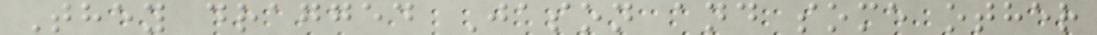They dragged Jason and some other
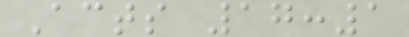Acts 17:1
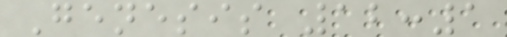Genesis 12:1
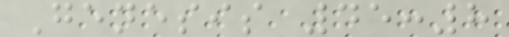Genesis 45:8
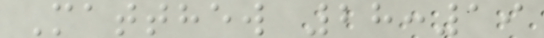Matthew 28:19
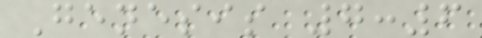Genesis 7:6
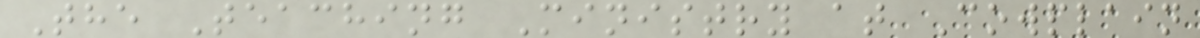The Teaching Ministry at Cowplain
